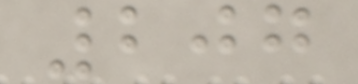207
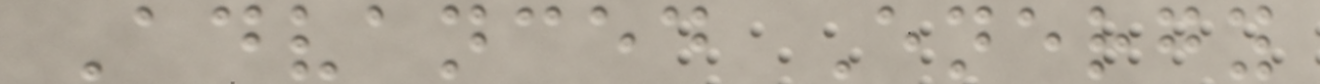Advanced Energy
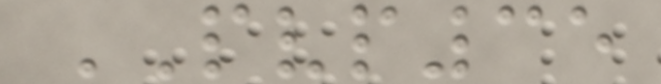PVP35
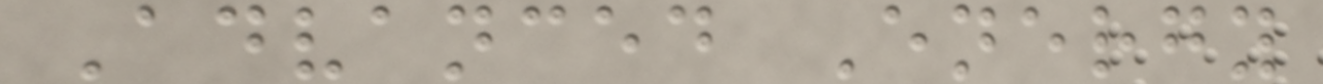Advanced Energy
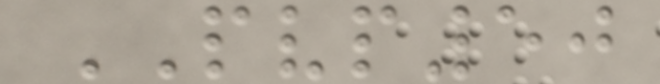PVP50
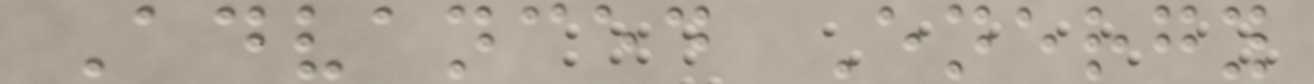Advanced Energy
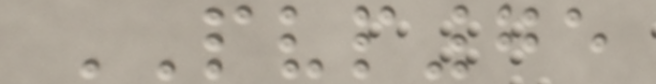PVP75
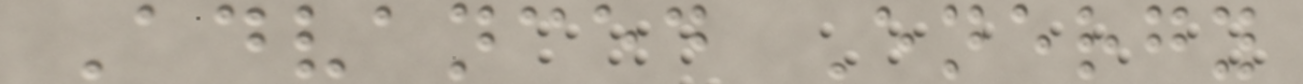Advanced Energy
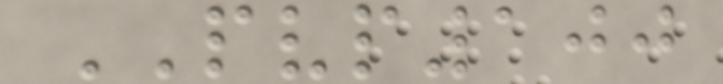PVP100
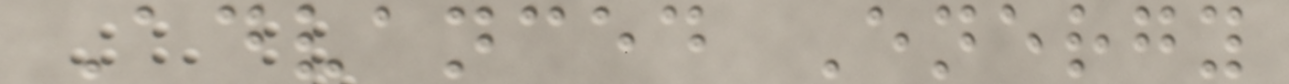Advanced Energy
